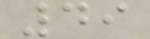49
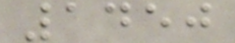1450
